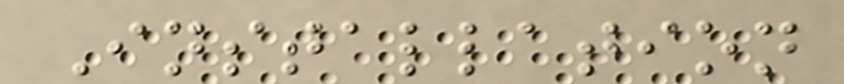Installation
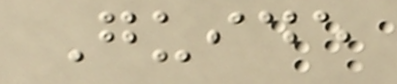Guide
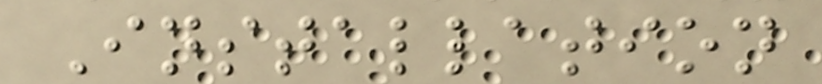Installation
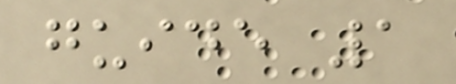guide 1
